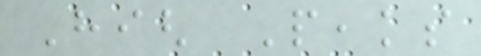High Peaks
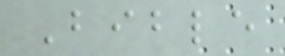Bible
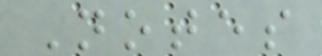Notes
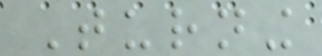Turning
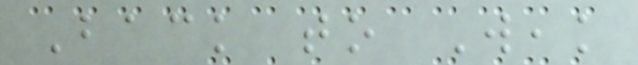Back to Weak
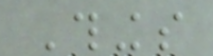Things
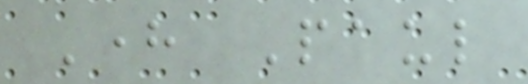Here Paul
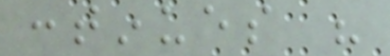continues his
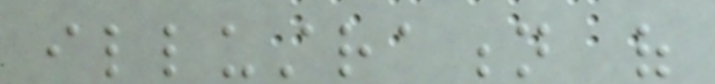illustration of
